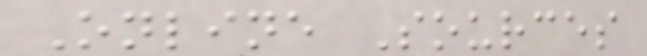Online Sources
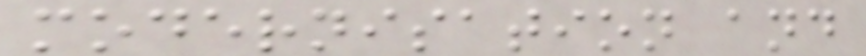modernisation and
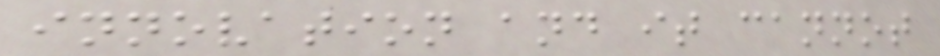innovation and it cannot
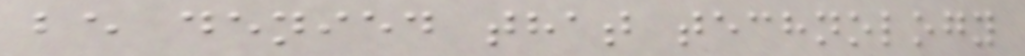be denied that technology
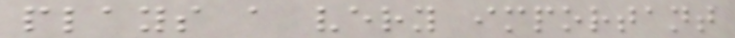plays a very important
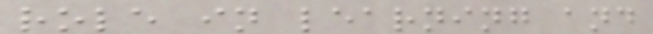role in learning and
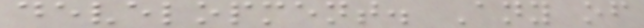development. Any of
